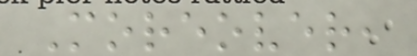Moreover,
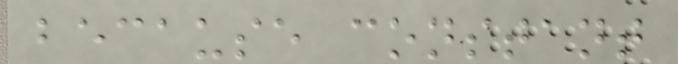because constant
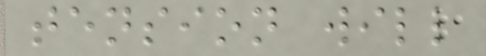tension will
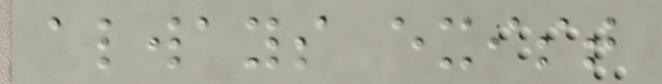always exist
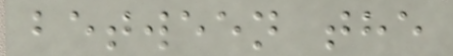between the
